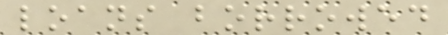loans borrowed
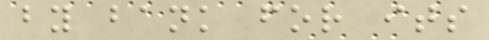by bank for its
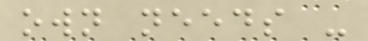own needs -
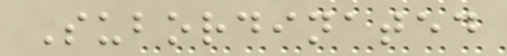Subordinated
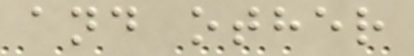and other
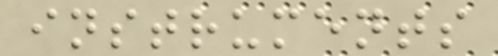instruments
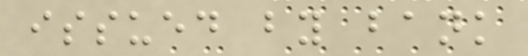issued by bank
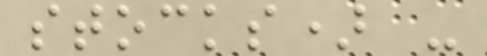stocks) -
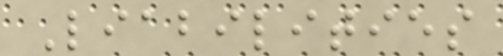Liabilities
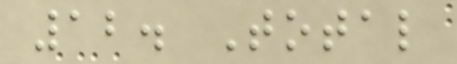12. Total
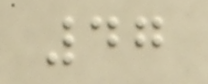47
